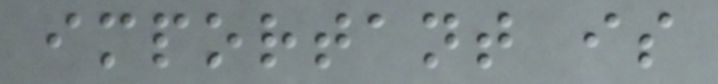important is
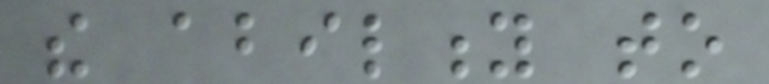the ability to
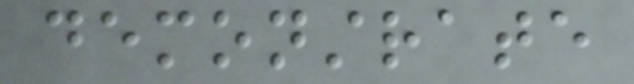demonstrate
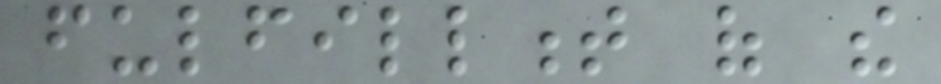fulfillment of the
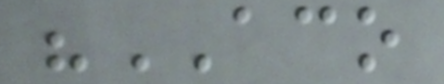"ACO
